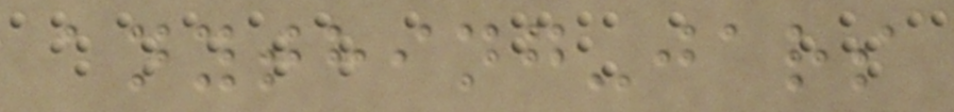anything-jars
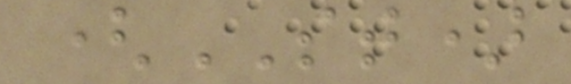(ST)
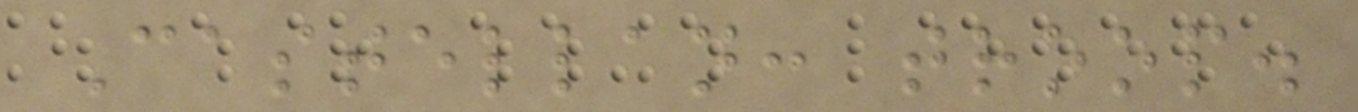Castellan: troop.
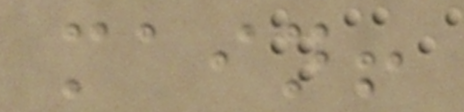main!
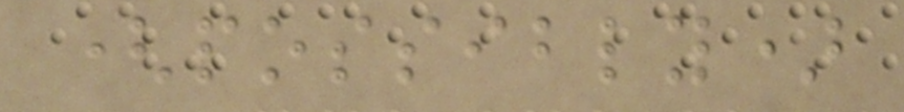(possibly)
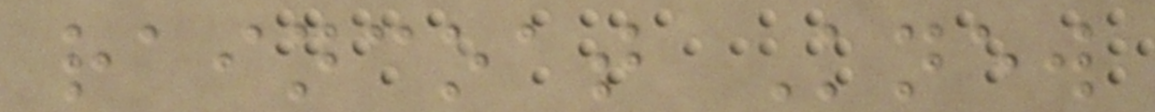raincoat Knew
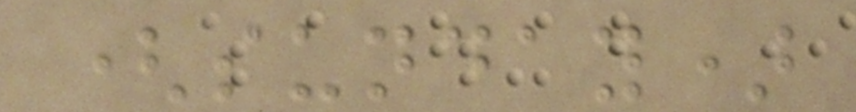(sunday)
